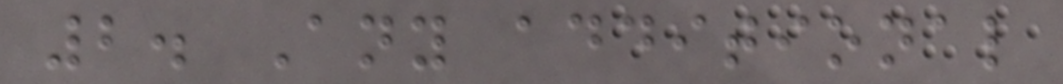2. Any additional
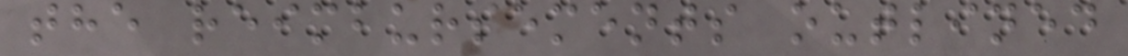the reimbursements outlined
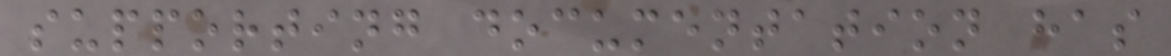supporting documentation has
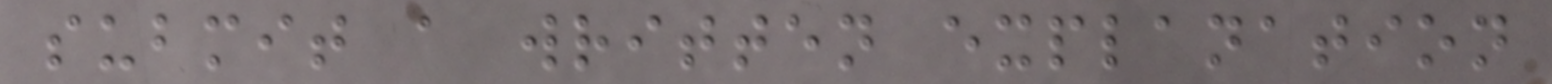submit a written explanation
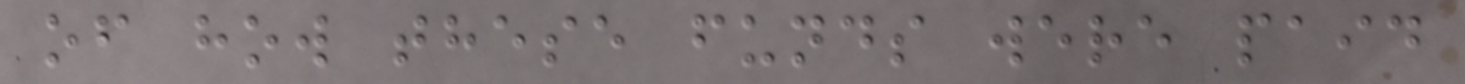of how these funds were paid
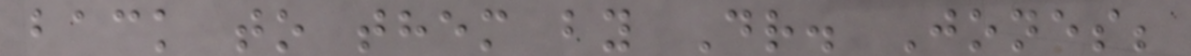back to them by Dr. Jones;
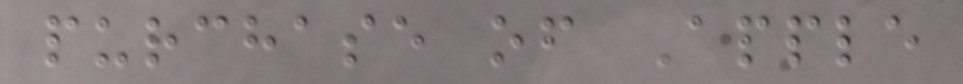purchase of Apple
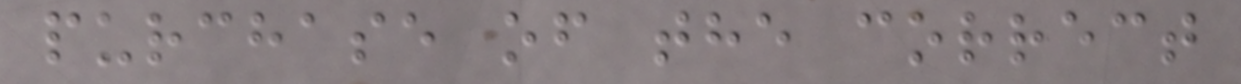purchase of the correct
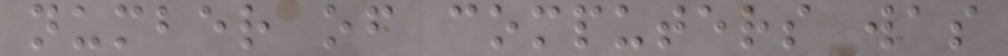number of computers was
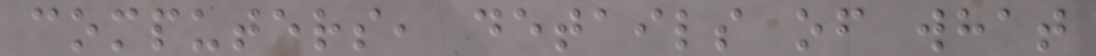computers, details of what
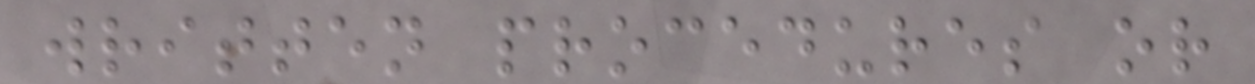written procedures or
